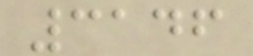3146
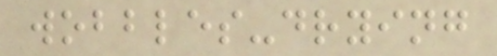wobbles-drying
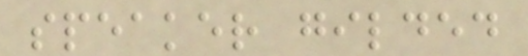speaker gilded
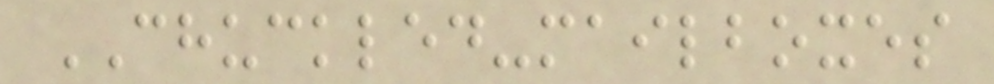CHUCKLED-mailboxes
